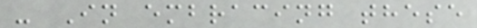- In embracing these
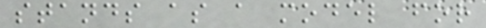stands as a model for
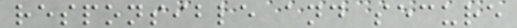responsible and secure
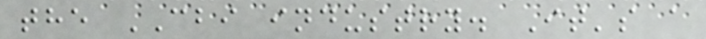the CBI industry. It's a
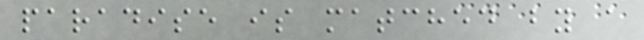paradise is matched by a
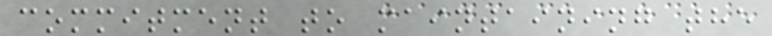commitment to maintaining the
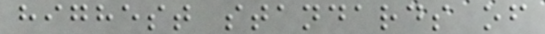highest standards of
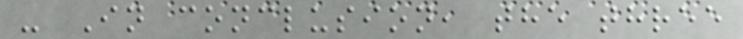- In conclusion, the three
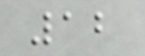12
